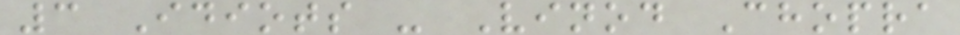3 Idiots - Vinod Chopra
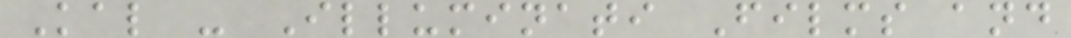Kal - Illuminati Films and
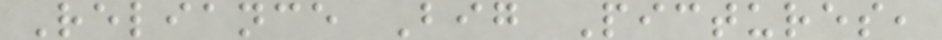Reliance Big Pictures,
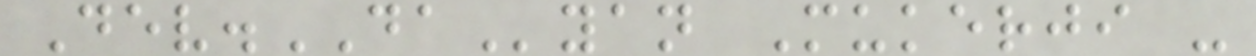Dev.DAyan Mukerji -
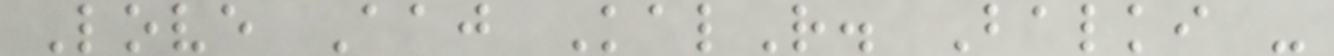Love Aaj KalR. Balki -
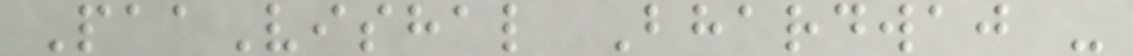PaaVishal Bhardwaj -
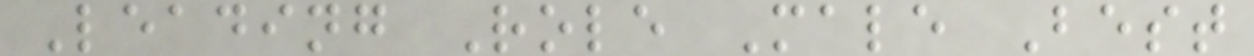Leading Role Male Best
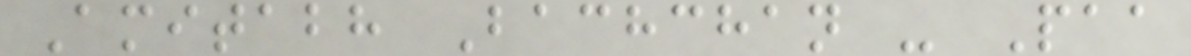Amitabh Bachchan - Paa
